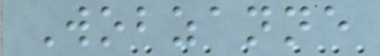Wobzanne
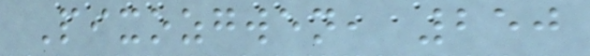Pixozgwen, 250
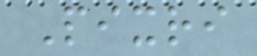Pixri
